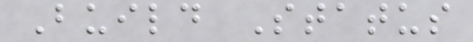Build Status
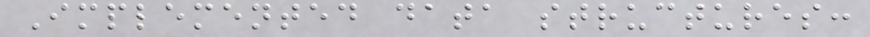Implemented data structures:
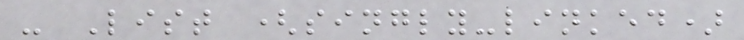- List (singly-linked)
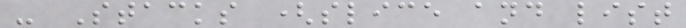- Stacks (slice and list
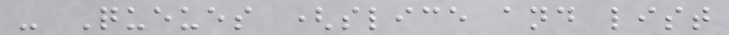- Queues (slice and list
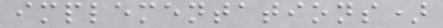implementations)
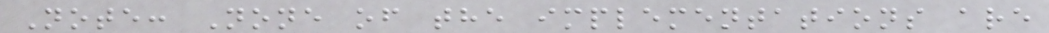Note: None of the implementations are
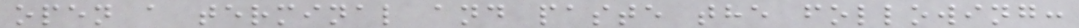open a terminal and paste the following:
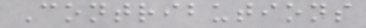Contributions
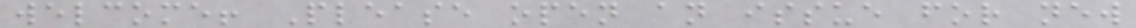welcome! Please open an issue for new
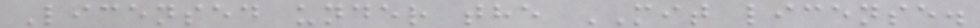Licensed under the MIT license.
